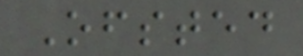Ofsted
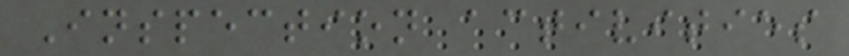Inspection activities
